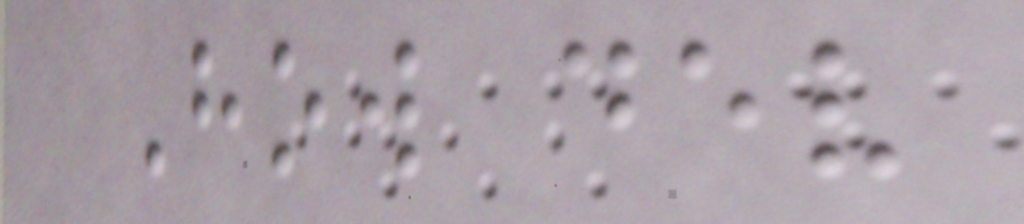How dev
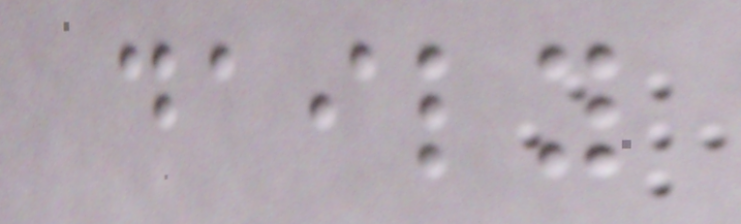daily
